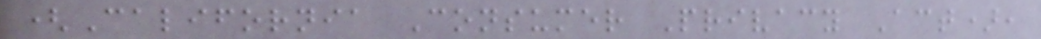(California Consumer Privacy Act),
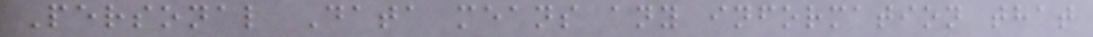Personal Data means any information that
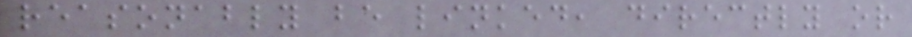reasonably be linked, directly or
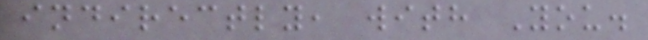indirectly, with You.
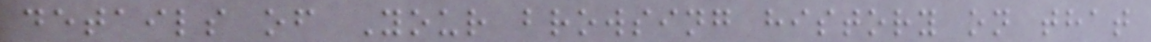details of Your browsing history on that
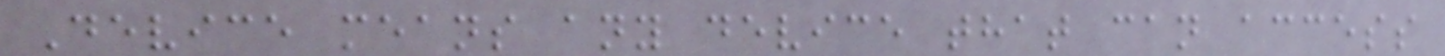Device means any device that can access
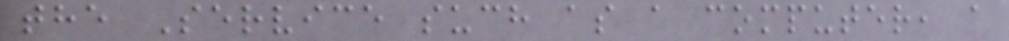the Service such as a computer, a
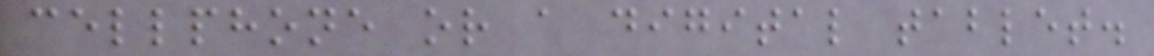cellphone or a digital tablet.
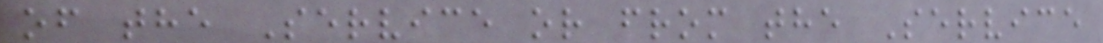of the Service or from the Service
